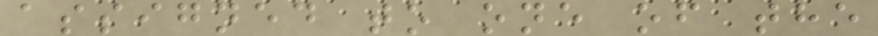assigned to one of the
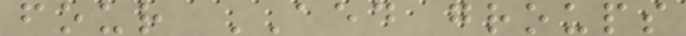four AED groups
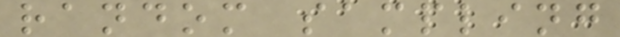random sampling
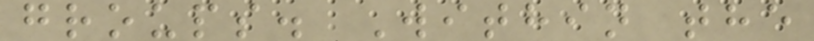groups. Within the
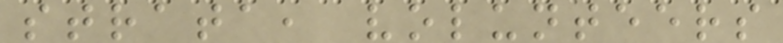strata, volunteers
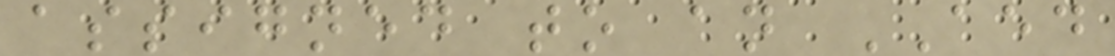assigned to an AED
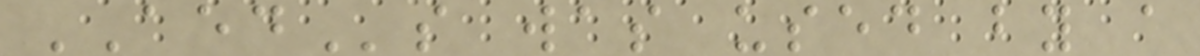AEDs was used by a
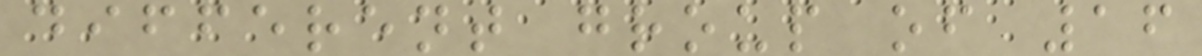different group of 16
